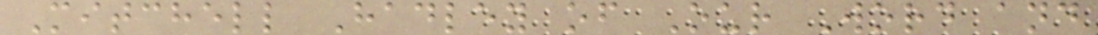Mitchell Hadley of Our Word and
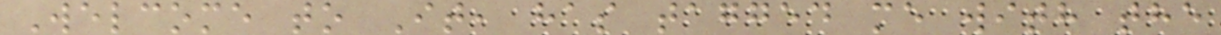Welcome to It, has tagged me with the
